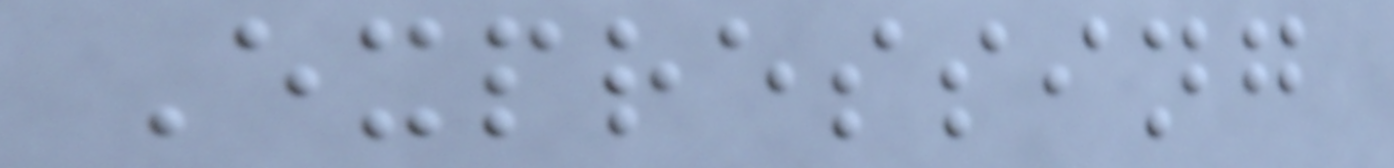Expressing
